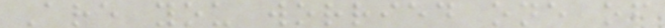Are you worried one of
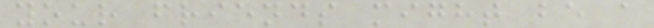your friends might be a
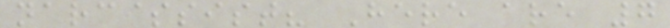narcissist? Here are 7
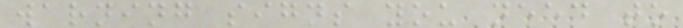warning signs you need to
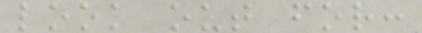look out for:
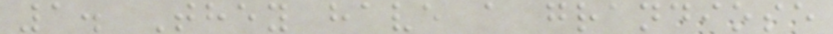1. They have a grandiose
